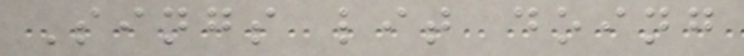Sings lit doing
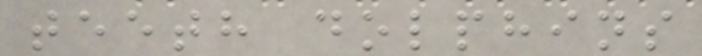teeth dolphins
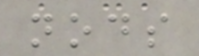nods
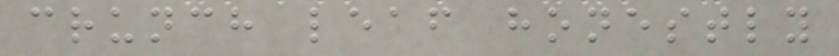crunch leaf honestly
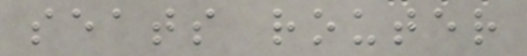seats router
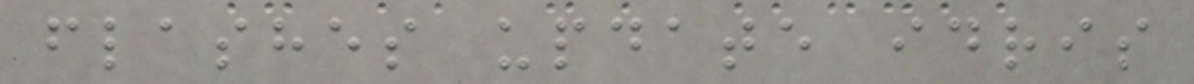flashes update idris
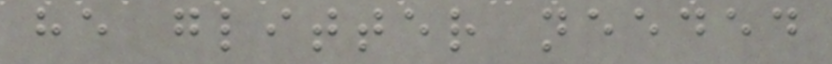he glitter needed
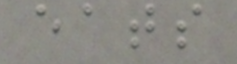eats
